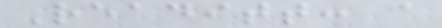Readitt: a
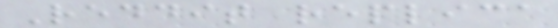Reddit replica
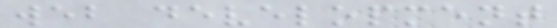web development
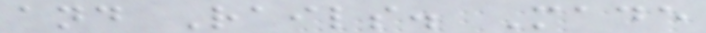and Rails. Made
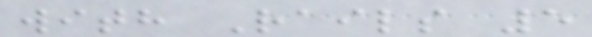with Rails 5
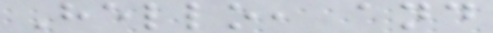Hello, and
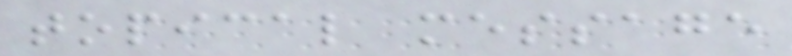topical message
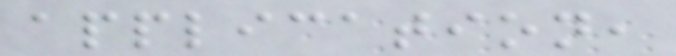application,
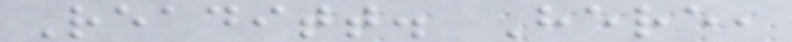Readitt. Here,
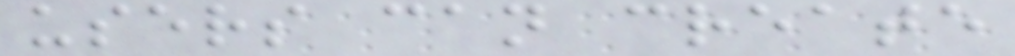users can create
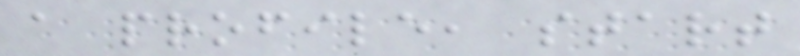a profile, start
